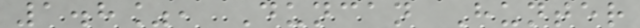1.8%, Duncan Hunter
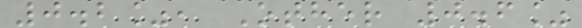0.2%, Other 0.6%
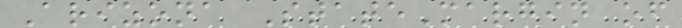Arizona StateMargin of
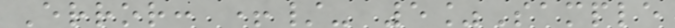Error: +/- 5%Sample
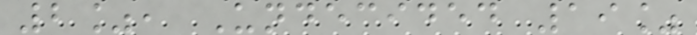2%, Undecided 19%
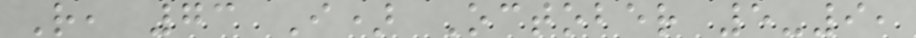R, 73 I) October 5-9,
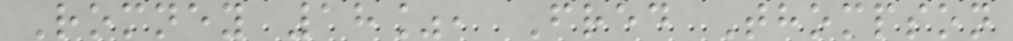Romney 18%, Fred Thompson
